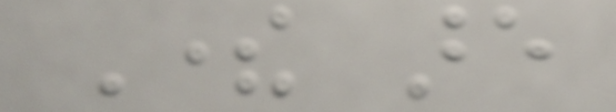There are
